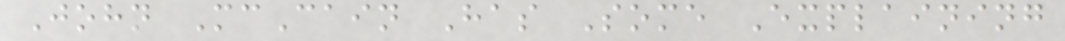John McCain Has Some Explaining
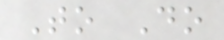To Do
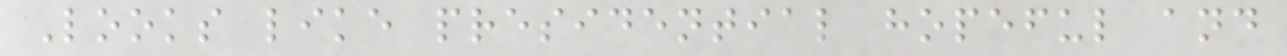Looks like presidential hopeful and
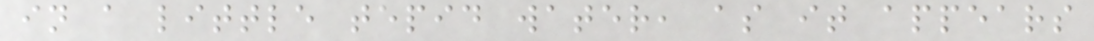in a little tepid water, as it appears
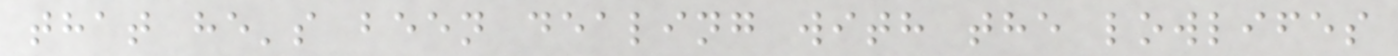that he's been dealing with the lowlifes
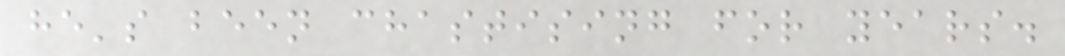he's been chastising for years.
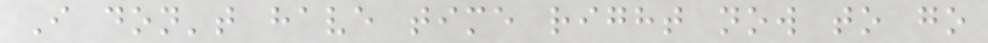I don't have time right now to go
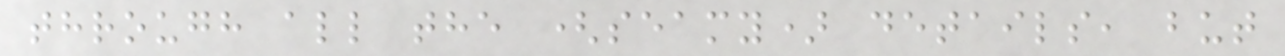through all the (seamy) details, but
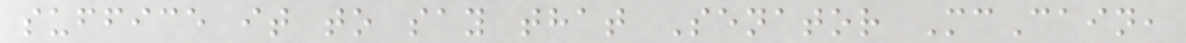suffice it to say that Senator McCain,
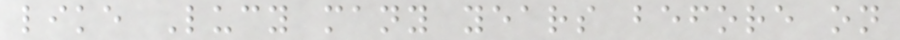like Lucy many years before on
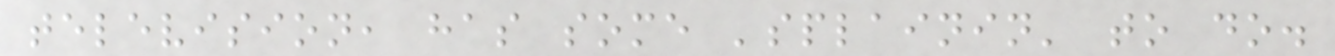television, has some 'splainin' to do.
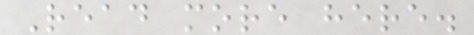Read more here.
